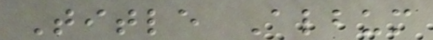Title Album
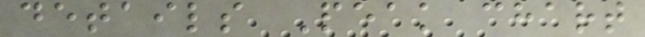details Peak chart
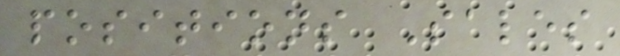positions Sales
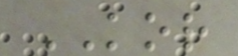KOR
